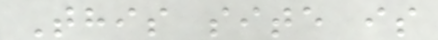This site is
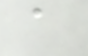a
